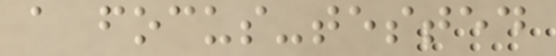a focus-tested
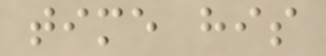time his
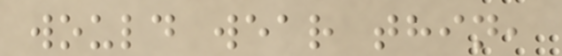would wear thin,
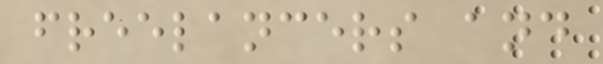freelancers and
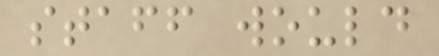staff would
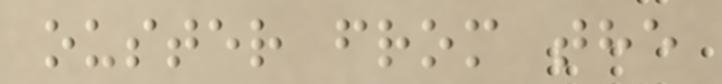ouster from the
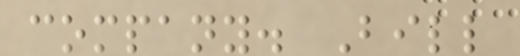company. Bill
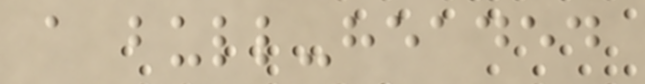a bull-headed
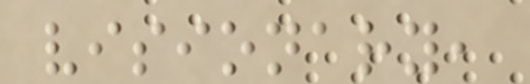visionary,
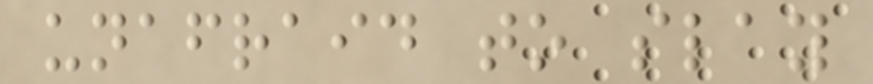unafraid to slay
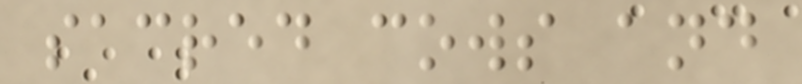sacred cows and
